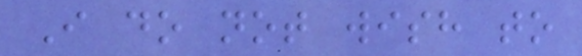I do not wish to
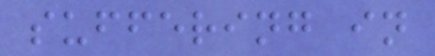suffering in
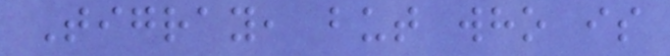Tigray, but who is
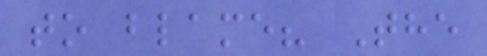to blame? The
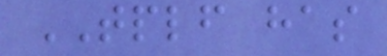TPLF has
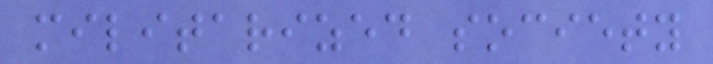militarized society
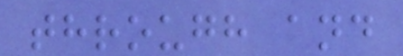through and
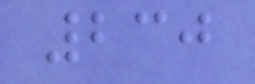230
